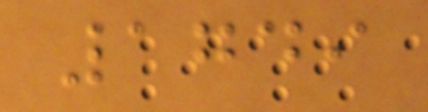1749
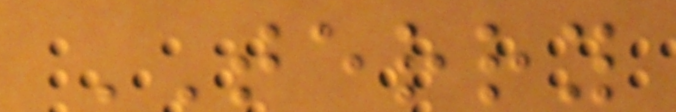TERRY
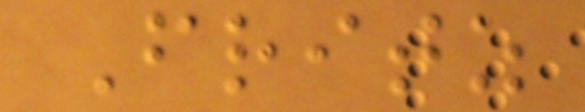Fritz
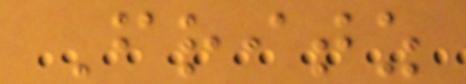Fritz
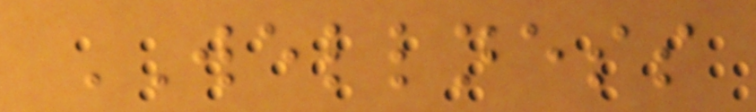WELLNESS
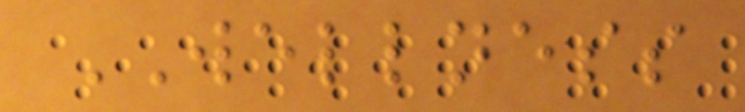WELLNESS
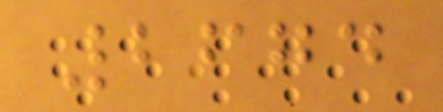2674
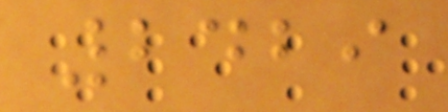2429
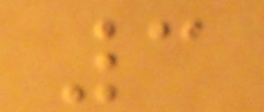3
